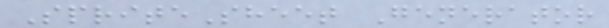SpriteSheet Generator
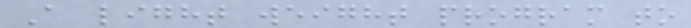A light weight program to
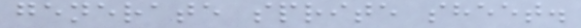generate sprite sheet.
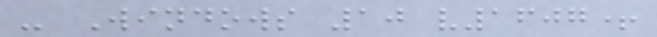- Windows 10 v1607+
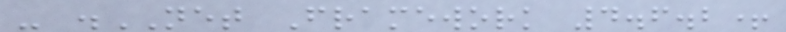- .NET Framework 4.6.2+
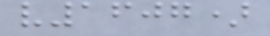v1607)
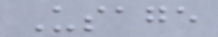Usage
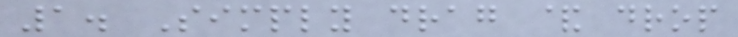1. Simply drag & drop
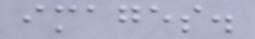images.
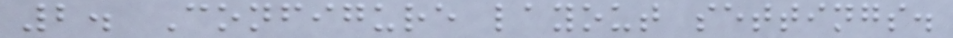2. Configure layout settings.
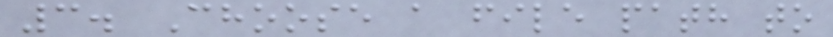3. Choose a file path to
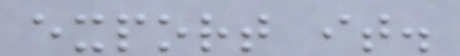export it.
